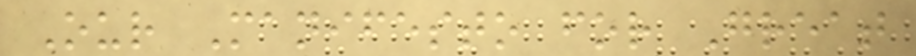Our Manifesto for Great
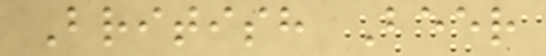British Beer
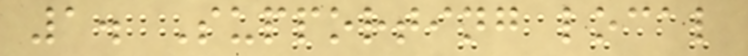1. Supporting local
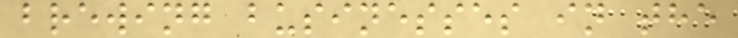brewing businesses in the
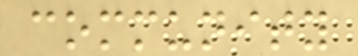community
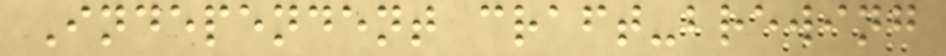Independent craft-brewing
